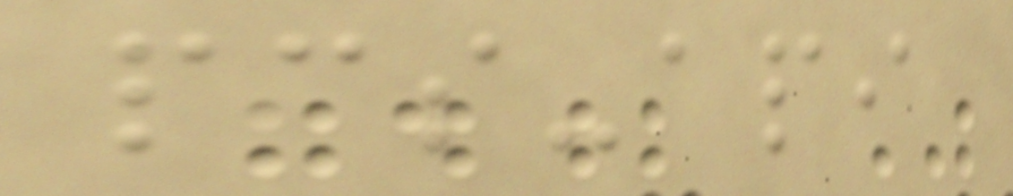pcs-api
